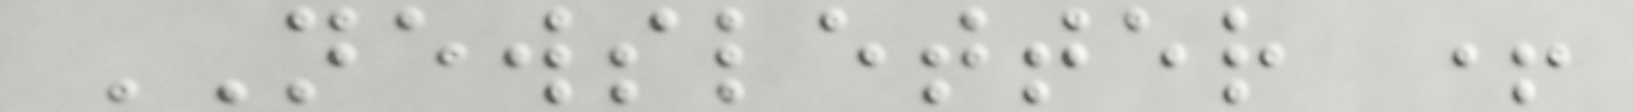NEWSLETTER +
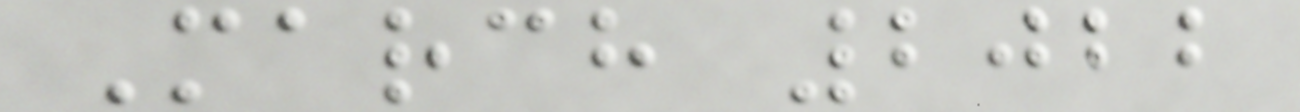March 2022
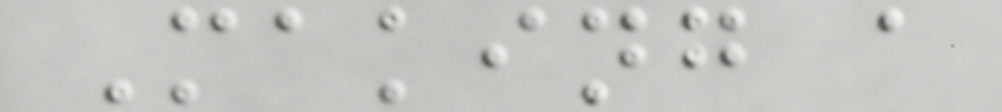Making a
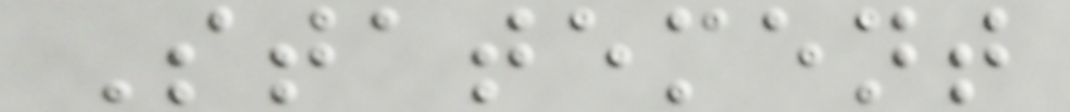Statement
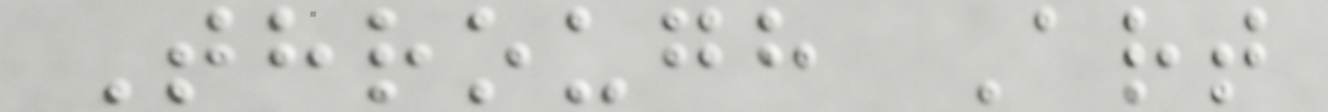Through Art
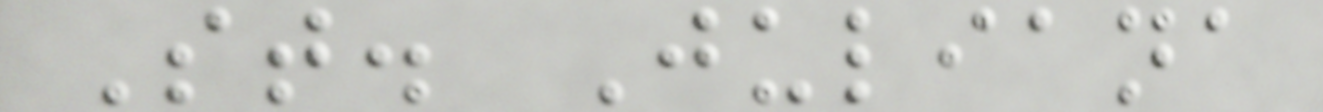St. Juliana
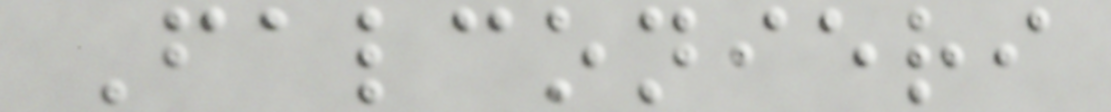Falconieri
